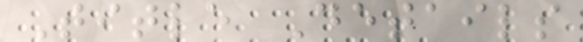Title Details
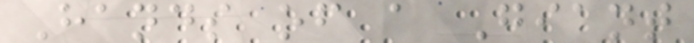Hands of a Giant
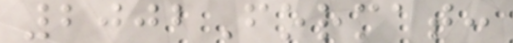2002Format:
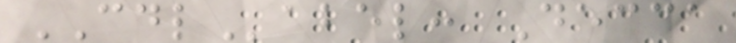CDLabel: Decca
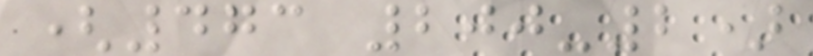(473 200-2)
